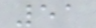51
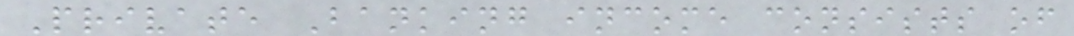Private Banking income consists of
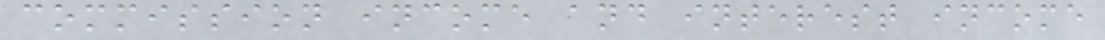commission income and interest income
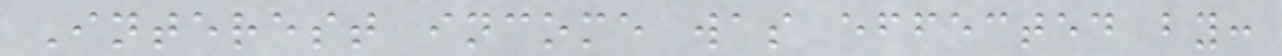Interest income was effected by:
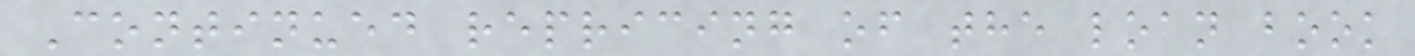Continued repricing of the loan book
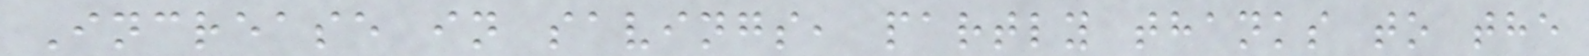Increase in savings, partly thanks to the
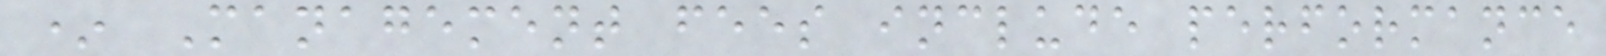* Management fees include performance
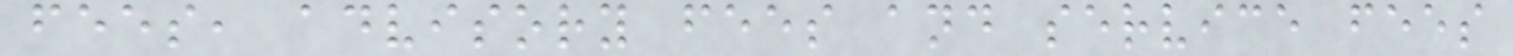fees, advisory fees and service fees
